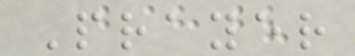Prayer
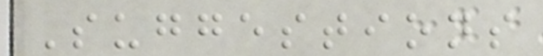Suggestions
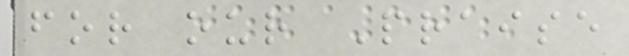for our Praise
